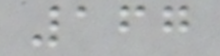167
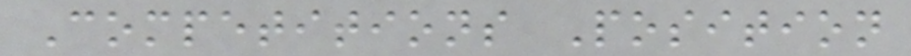Competitions Position
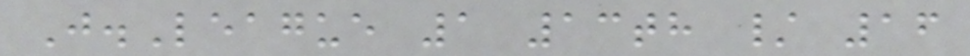J.League 1 13th / 16
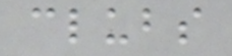clubs
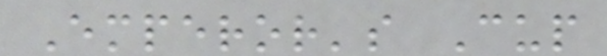Emperor's Cup
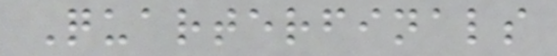Quarterfinals
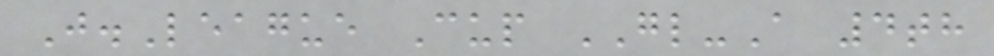J.League Cup GL-A 4th
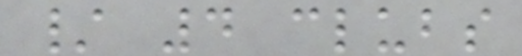/ 4 clubs
